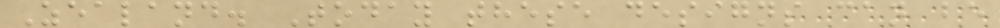Zealand. Today these designs can be
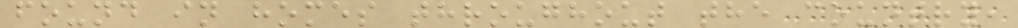found in homes throughout the country,
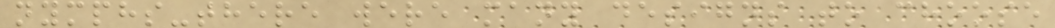nymphs-there were many designs to choose
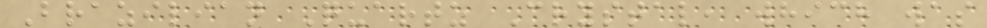Brazilian Quartz Crystal, which was
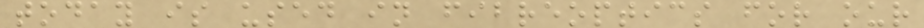today is used in fibreoptics for our
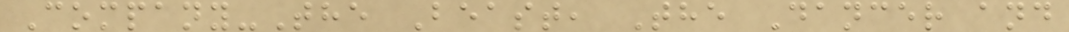Company-The Beast, The Dancer and
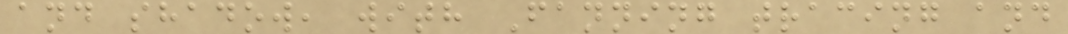and shadow, with Fanning tracing and
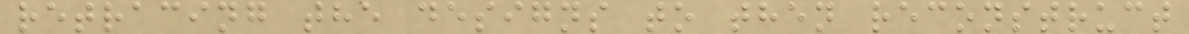retracing the designs to then reconstruct
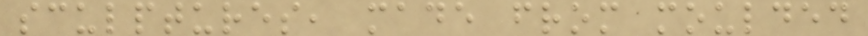sculptures, made from moulded
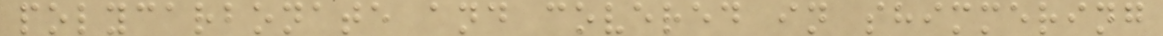polycarbonate and covered in shimmering
